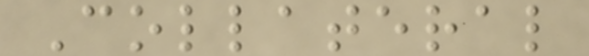Collateral
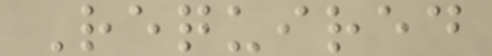Required
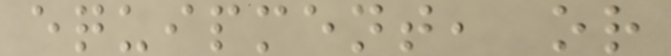equipment, or
